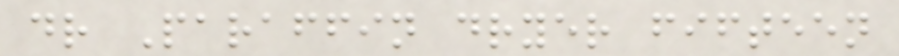dr Paraffin dryer fifteen
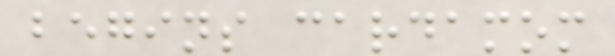begins cardamom
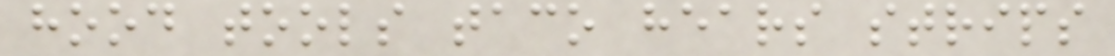hood tools taco hears strips
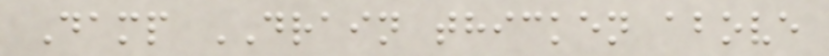Damp DRAIN thicken above
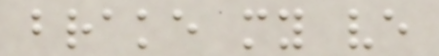brake my ve
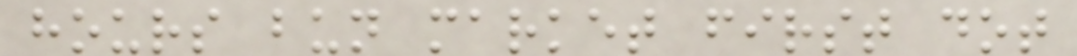hours bun market first dot
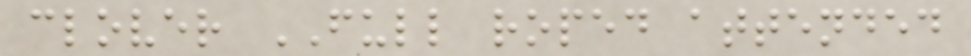clover FULL roped attended
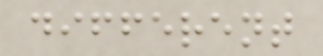different
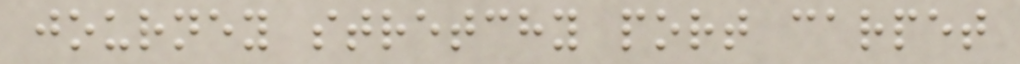journey stretchy port carpet
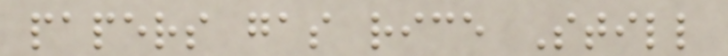papers gas rice Still
